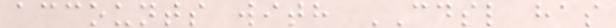accounts with CDSL has
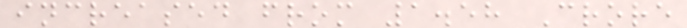increased from 1.58 Crore
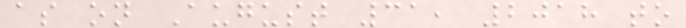as on August 31, 2018 to
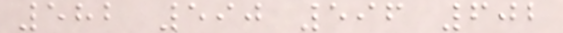582 590 596 602
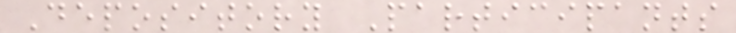Depository Participants
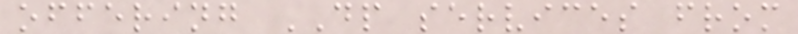offering DP services from
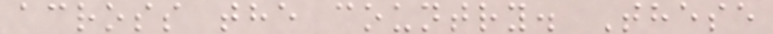across the country. These
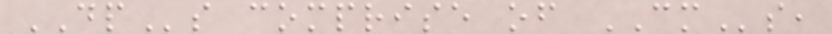DPs comprise of CMs,
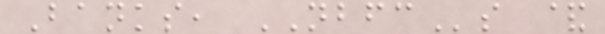Banks, NBFCs &
